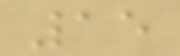15
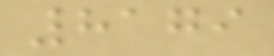8179
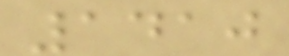1410
